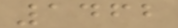1462
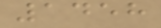1458
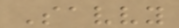Savvy
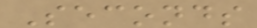Seconds
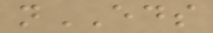nEDS
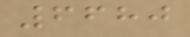6680
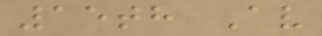15th Av
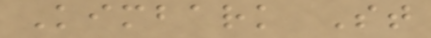Kimbark St
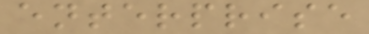enterprise
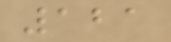121
